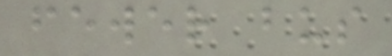fewer bus
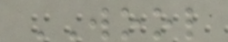WOOL
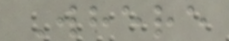Where
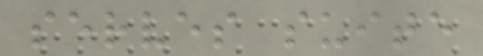serves suite
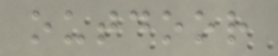outdoor
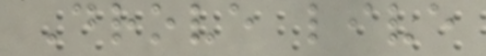Drove live
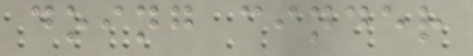doing cinder
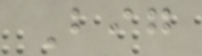Big
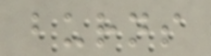burns
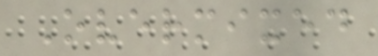Overmixed
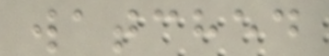watched
